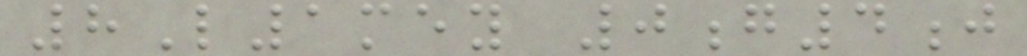8L1mey 0g4j
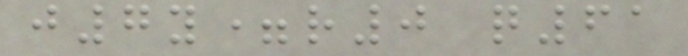j7y=r0 q61
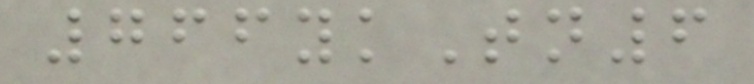766ykTn6
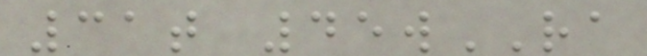31t 45wRA
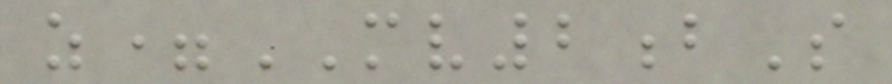z=MV2bS
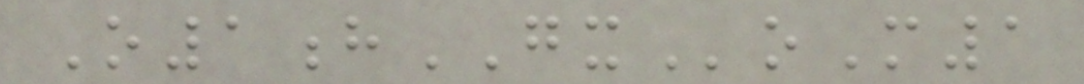O1hGXoM1
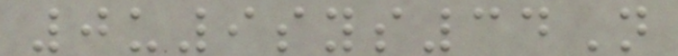0u9sys34N
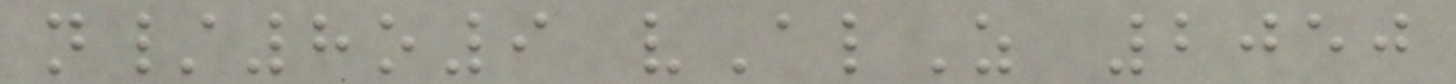n/8o9 vAlZ 2050
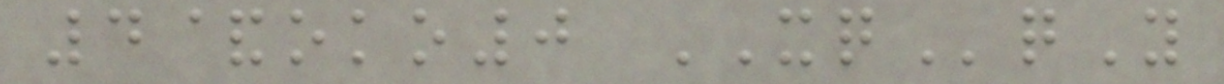4&oko0 XQqY
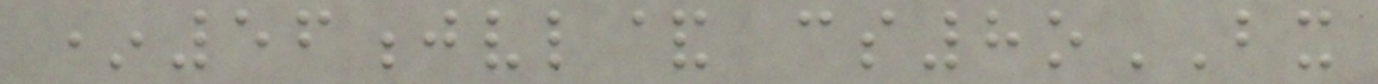*56jvl& cs8oBX
